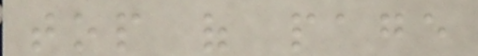top of page
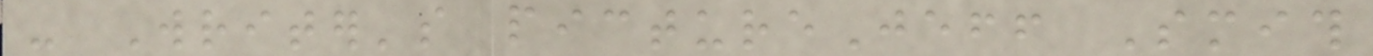- Writer's pictureJeff Smith
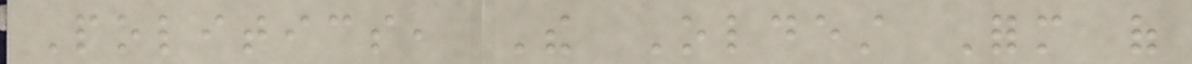Politics, The Oldest Form of
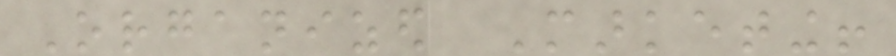Organized Marketing!
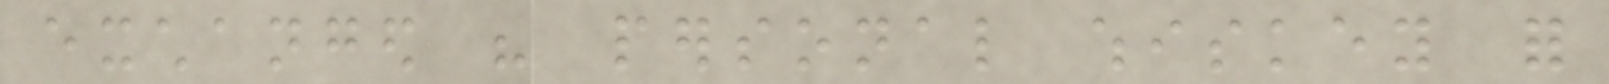exchanged his personal whiskey for
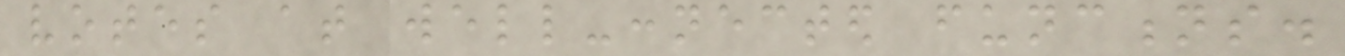votes at well-connected functions.
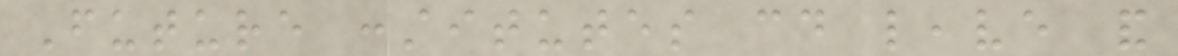Future constitutes could leave and
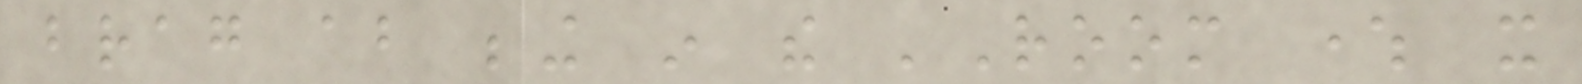brag about being in the 'Room where it
